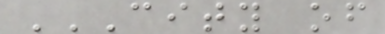CITY OF
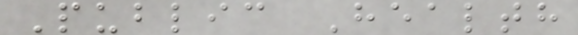Public Health
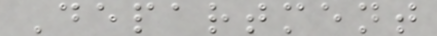Department
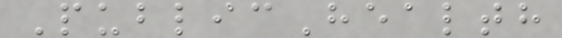PublicHealth
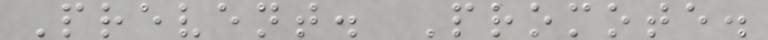Prevent. Promote.
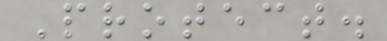Protect.
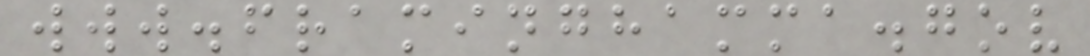www.framinghamma.gov
